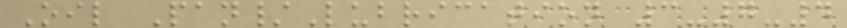Oil Pan/Lubrication 3-7-4
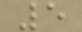5
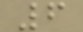6
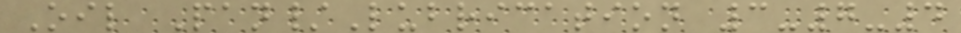Oil Pan/Lubrication 3-7-4
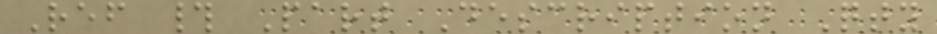Ref # Part Description Qty
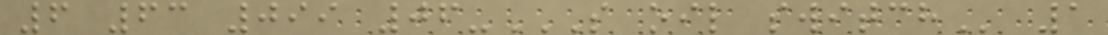6 63 099 06-S OIL SWITCH 1
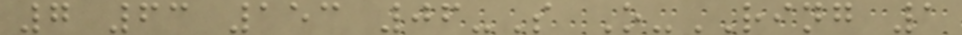7 63 153 06-S O-RING 1
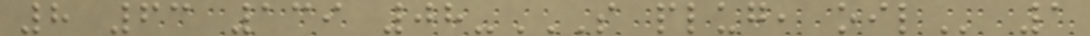8 63 139 08-S PLUG, OIL 1
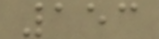153
